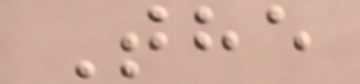The
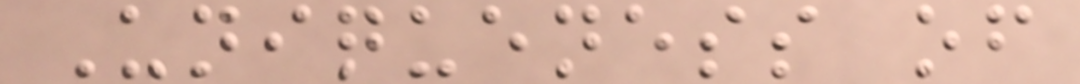Uniqueness of
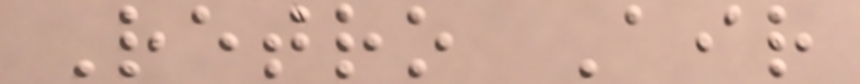Retro Air
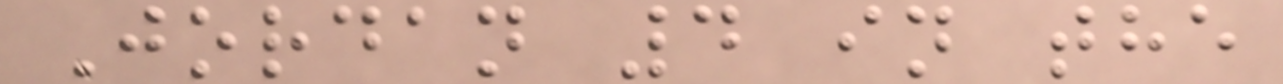Jordan 4 in the
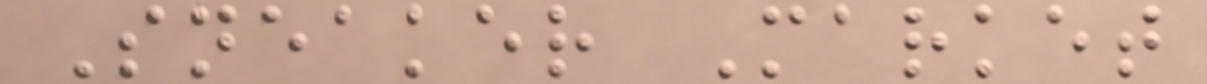Sneaker Market
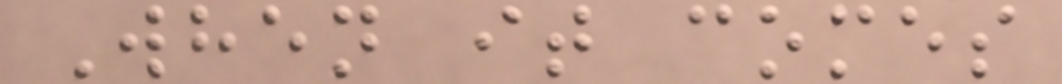When it comes
